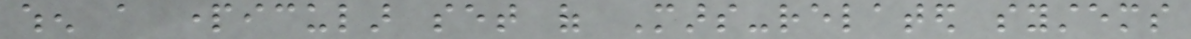when a particular set of Mars-related systems
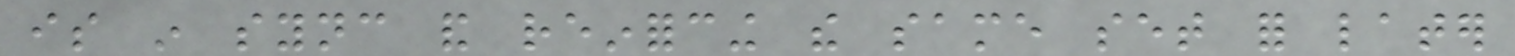is in sync and reinforcing the same set for later
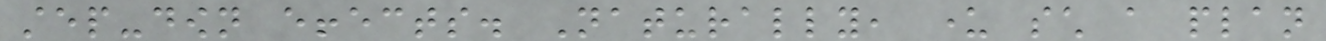step-down effects. Naturally, under such a plan
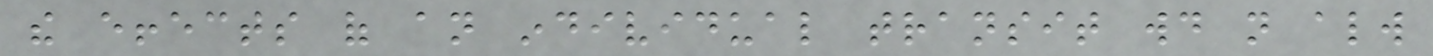the effects of an individual transit would not always
